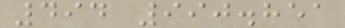494 990.851
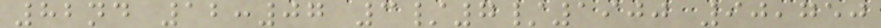82nd 12:07 3/7/1900 90,750
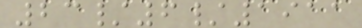23/6/1911
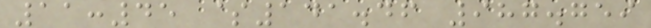11:45 $141.46 987.759
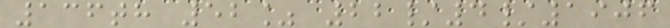136th 52% 22/4/1906
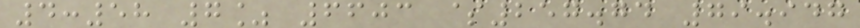4:58 7% 6603 $257.74 79.947
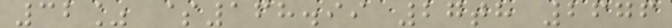32% $168.99 27th 2676
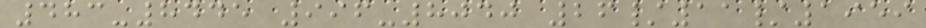483-8445 996-8040 26/11/1959
